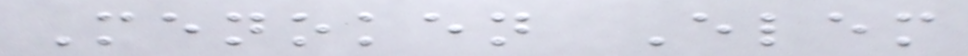Menoken Elem
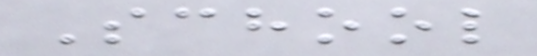School
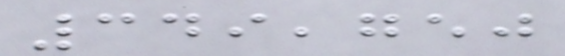349,750
